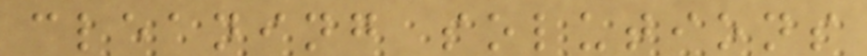cleaning solutions
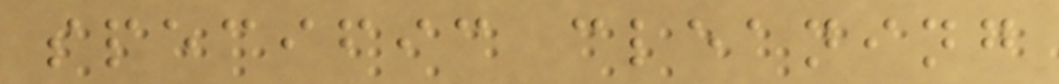specific cleaning
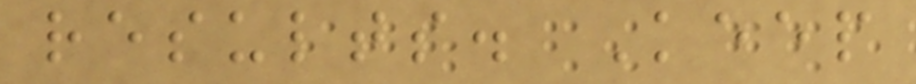results. Keep
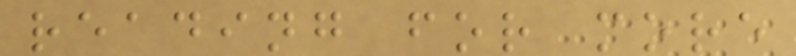reading for more
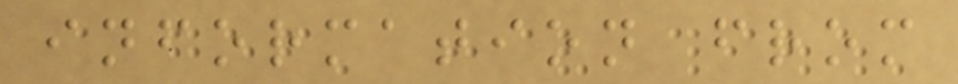information from
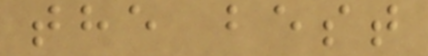the best
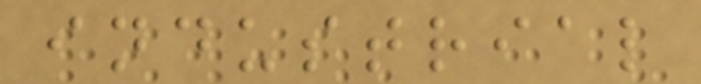industrial
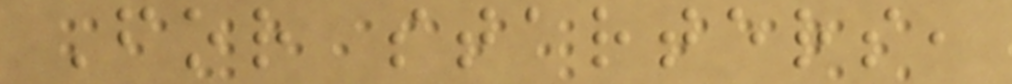For starters,
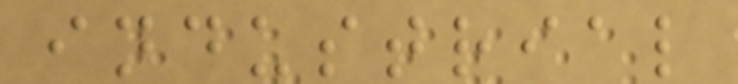industrial
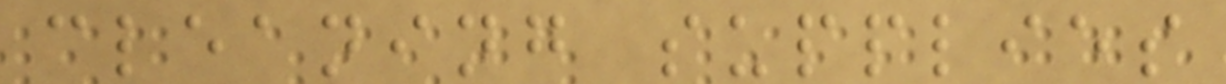cleaning supplies
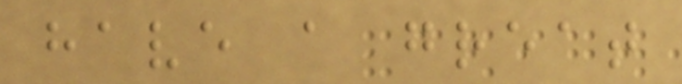have a great
